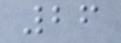26
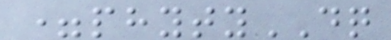=phytyDQ
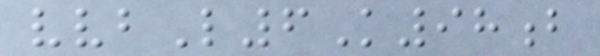vvbL6K98b
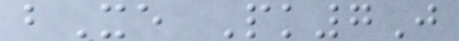bXe Pk7J
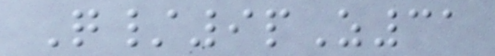Q/9pZ31
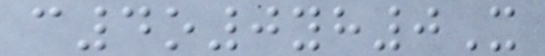c4o0yh0X
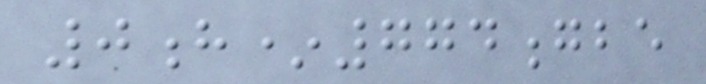0h*774gbe
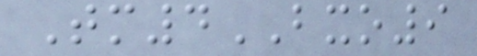Tm4BXO9
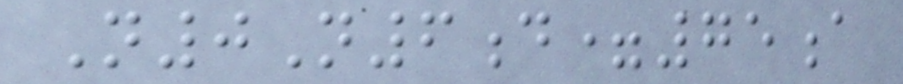N0N6d=75a
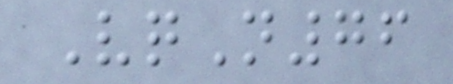VqN76
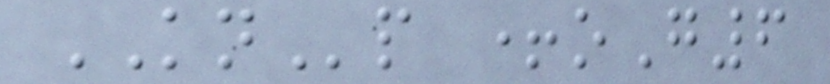KNp +oG6
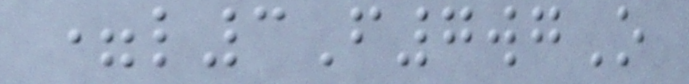=l3F7wgO
